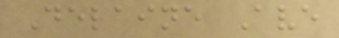Delaine Ave
